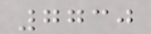7730
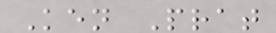Ken Prat
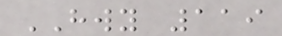HWY 119
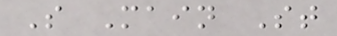S Main St
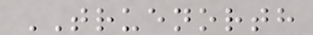TRUENORTH
